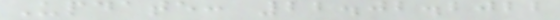Update: 22.02.2022
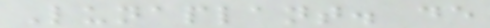Lunaplant. de
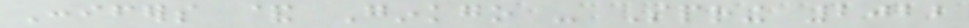Conifers & Ginkgo - Spring 2022
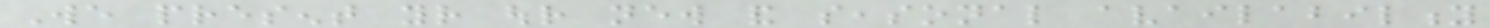We present your our new and seasonal availability
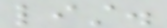list.
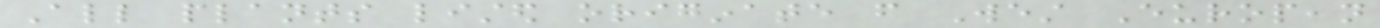All plants listed originate from West European
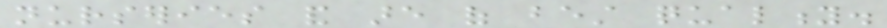nurseries and are of best quality.
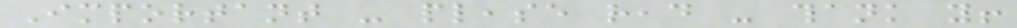Important - please read - thank you!
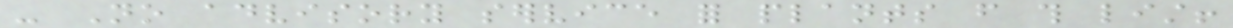- No advisory service for plants from this list!
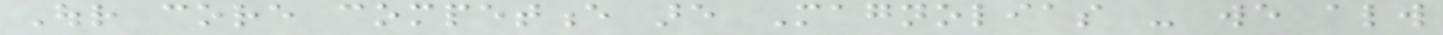Our core competence are Magnolias - we always
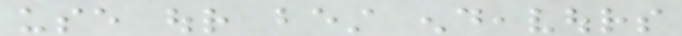use our best endeavours
